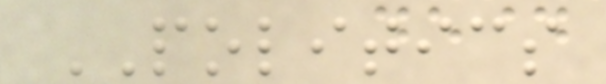POLITICS
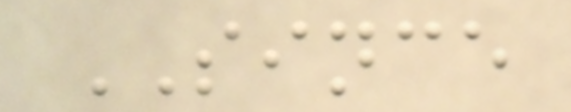SINCE
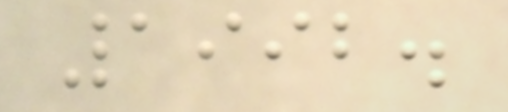1992.
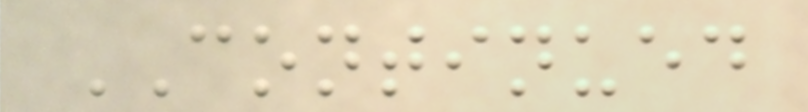CONTINUED
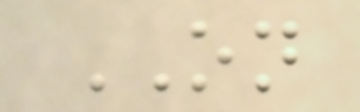ON
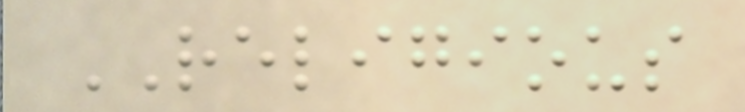RELIGIOUS
